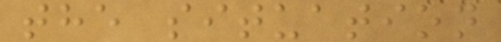the situation
